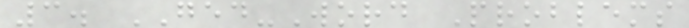3. GED-Word Problems
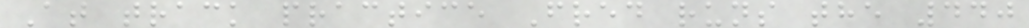At track practice Fred runs the 440
